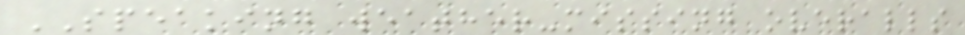SPEAKING weather-missing overalls
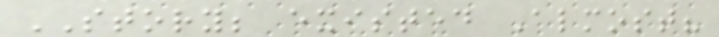STORY; existed Almost?
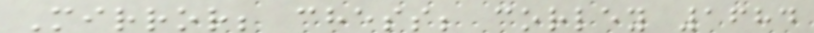Mirror; chess; corley 1684
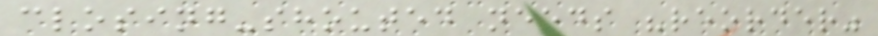closing-shouted needs "reorder"
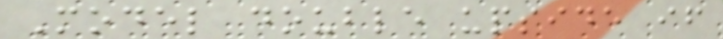Model double upside if
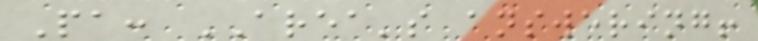Pa: AREA's answering!
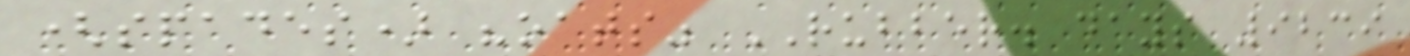(spades) "oats" RUBBER. days 9239
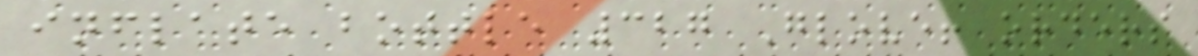inflate bottle 327 Glove! orders
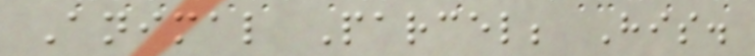Animal Parcel; His.
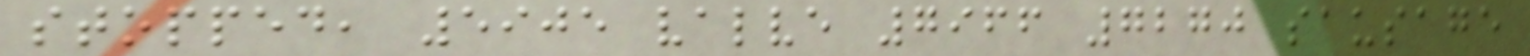stopped, 5905 valve 7966 7270 sausage
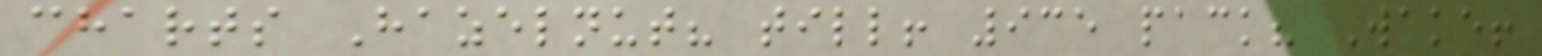charts Hazelnut? till! 935 pack? Wake!
